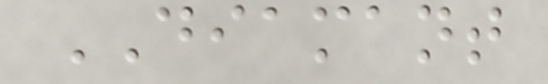DIAMANT
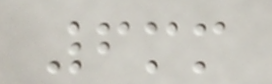6mm
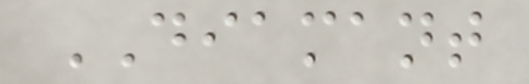DIAMANT
